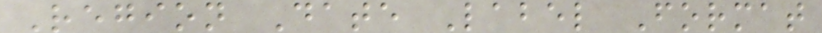Region Date Label Format
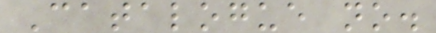Catalogue no.
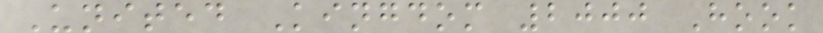United Kingdom 2000 Hook
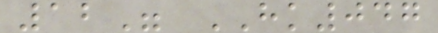12" HK047
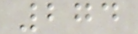274
